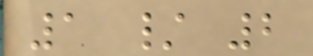1 / 2
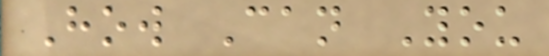How Can You
